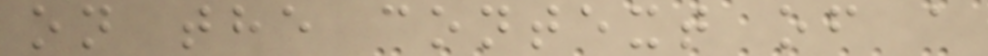on the context of a
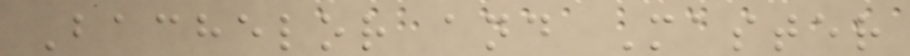Bachelor and Master
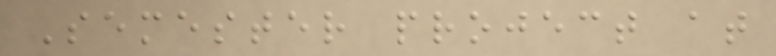Semester project at
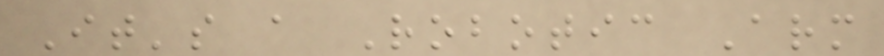It's a Robotic Arm
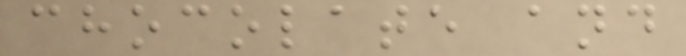chocolate and
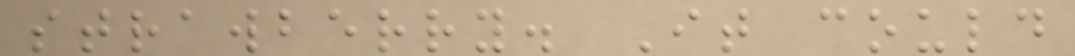strawberry. It could
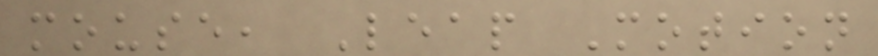mouse, Leap Motion
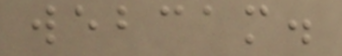webcam.
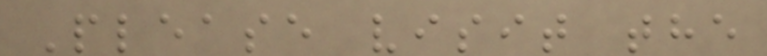Please visit the
